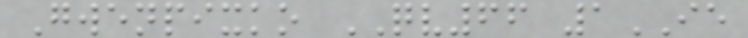Gwenpixko QV66 1IE
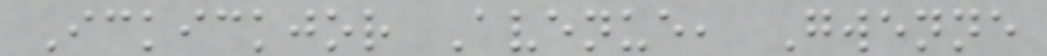Ickickjor Avenue, Gwenne
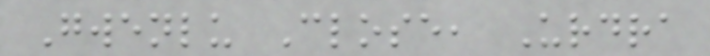Gwenlu Close, Urdra
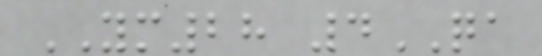YM28 4QA
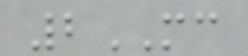2MC
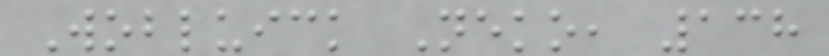Wobluick Neko, 138
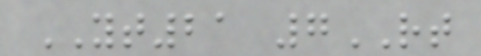YT21 7RT
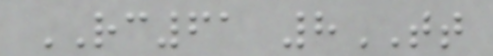RC61 8TT
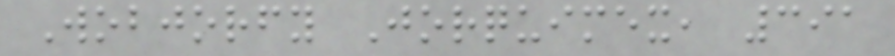Wobjorfy Jorquimex, 391
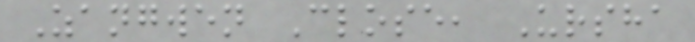Zangwen Close, Ursha
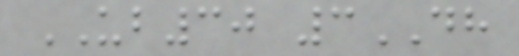UB30 3DH
